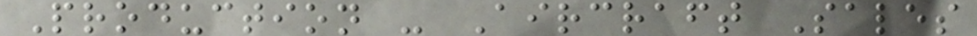Production - Aircraft Sales
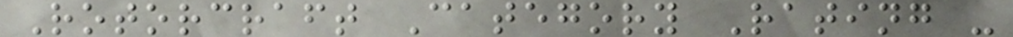Rotorcraft Category Rating -
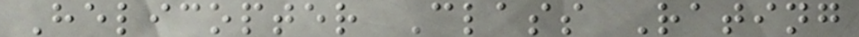Helicopter Class Rating
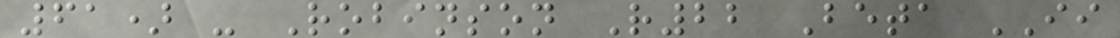61) - Robinson R22 Beta II
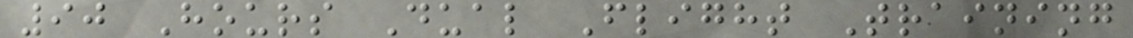90 Hours Dual Flight Training
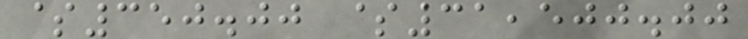$350.00 $31,500.00
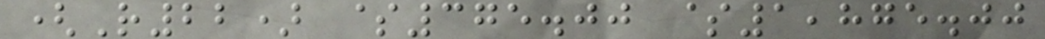(R22) $375.00 $1,875.00
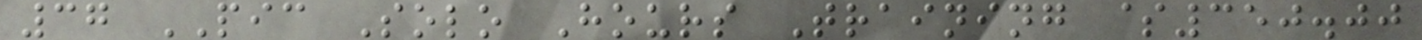37 PIC Solo Hours Training $350.00
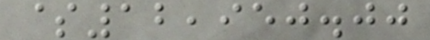$12,950.00
